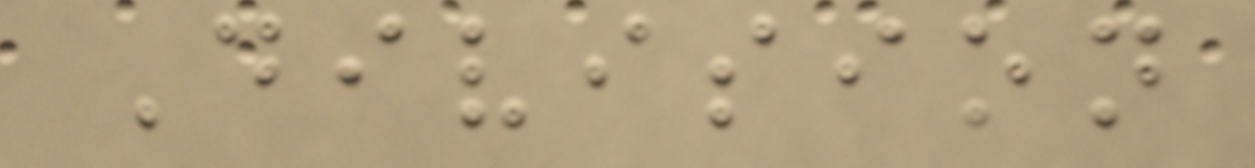Division
